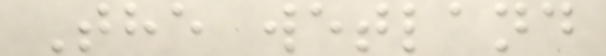The wetland
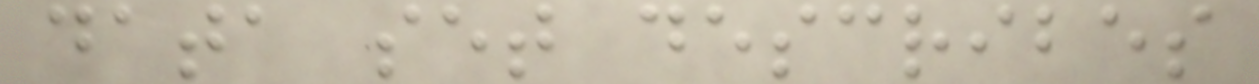data set describes
